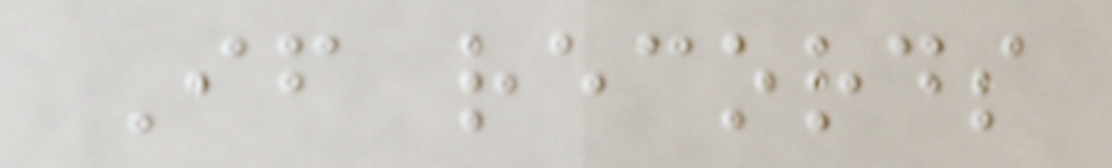If records
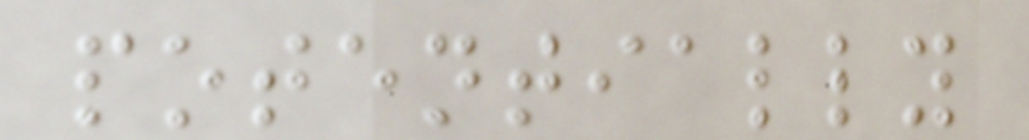potentially
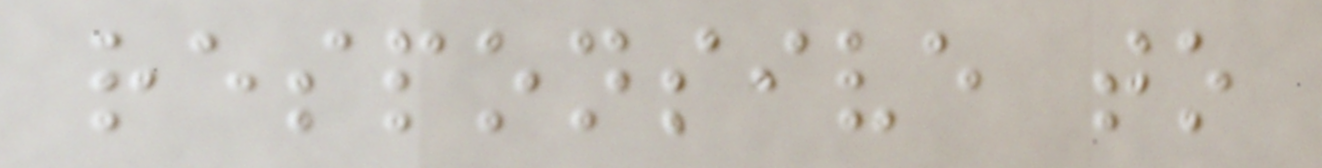responsive to
